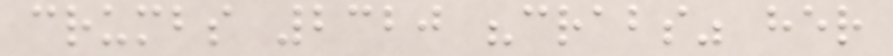crumbs 2320 "crabs" her
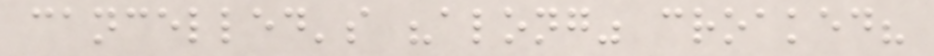cancelled's "along" croaked?
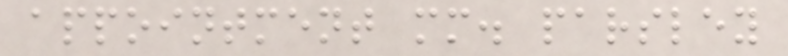appointment mm. parsley
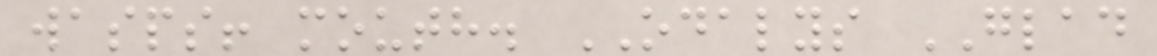wasps! mouth. ODALYS GLAD
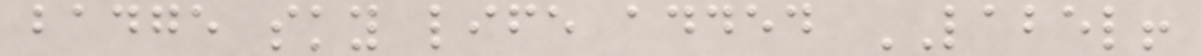badge sky life added LABEL!
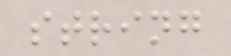string
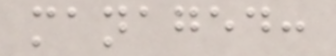managed:
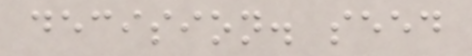decision. seed
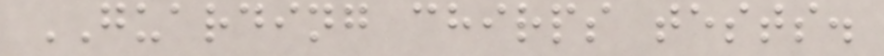GUARDING chirps tests.
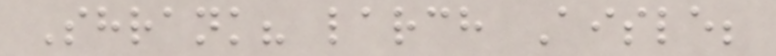Shrank? larch Aisle;
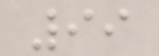99
